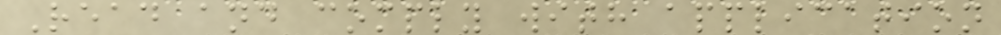Read and comply with application
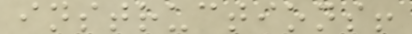instructions!
